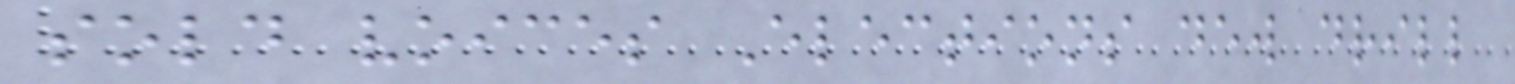sold voices Elections dew drill
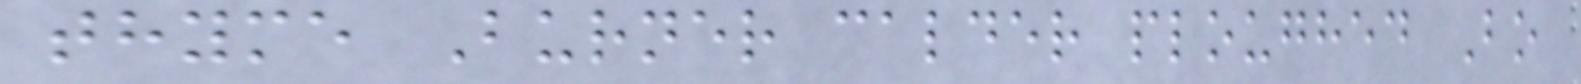thyme Burner calder ploughed Bo
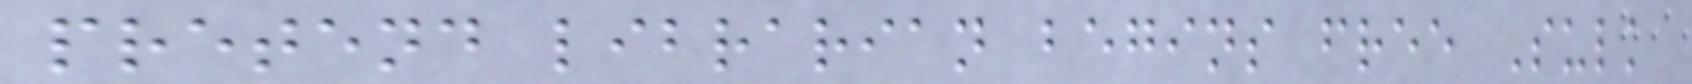pretend librarian begins free Sulk
